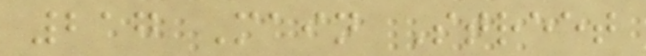217 Main Street
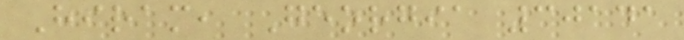Hiram, Georgia 30141
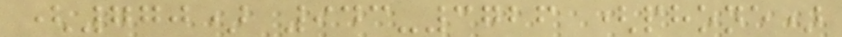(770) 943-3726 (phone)
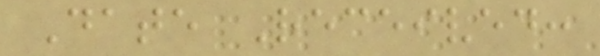Date Received:
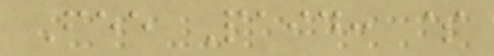Fee Paid: $
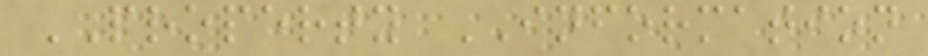PROPERTY INFORMATION
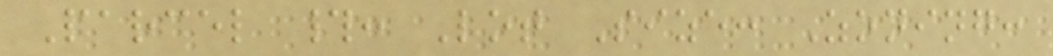Parcel #: Lot Size: Zoning:
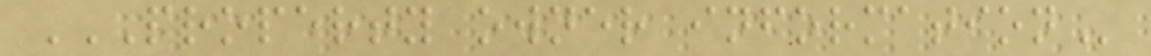PROPERTY OWNER INFORMATION
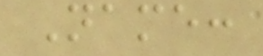Name:
